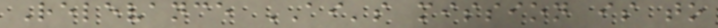Relevance AI's mission is to
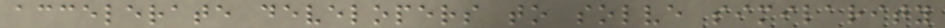accelerate developers to solve similarity
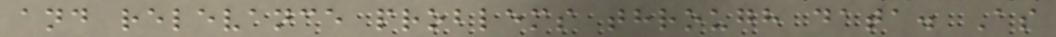and relevance problems through data. As
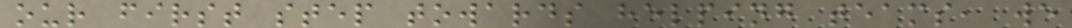our first step towards helping teams, we
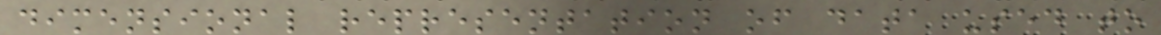dimensional representation of data used to
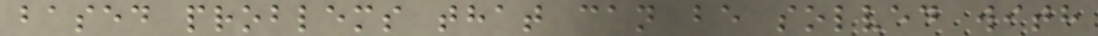based problems that can be solved with
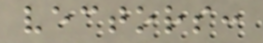vectors:
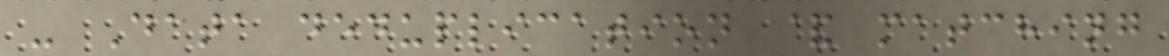- Data deduplication & matching
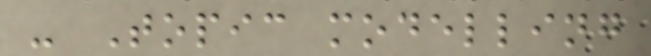- Topic modelling
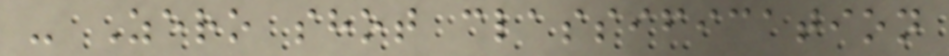- Zero shot classification
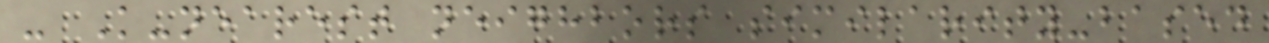- K-nearest neighbors similarity-based
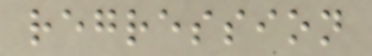regression
